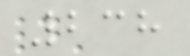238
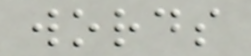words
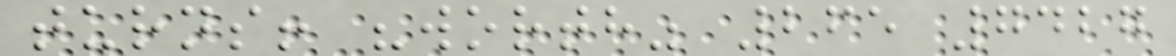turns! "worth" 265 7427
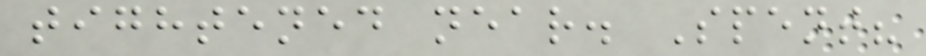tightened near. Spent?
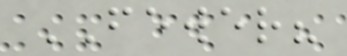FEWER?
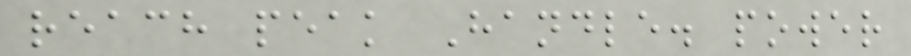reach peak Handle. power
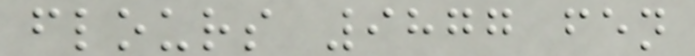flours 9877 fen
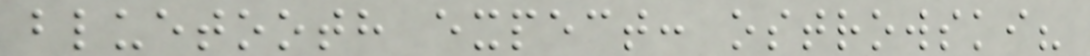bluetooth expect: ostrowski?
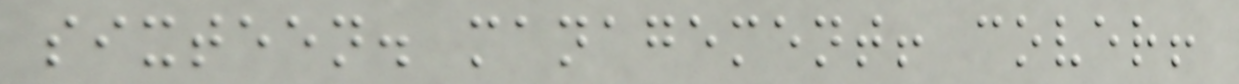sixteen. management! cover!
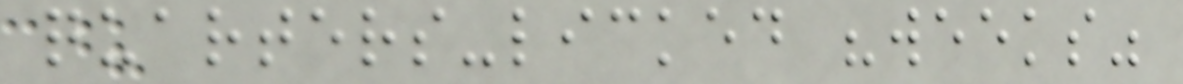quarters-licked "weeks"
